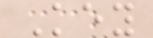Key
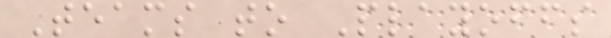Teams to Playoffs
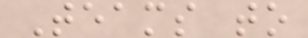Teams to
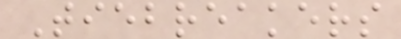Tiebreakers
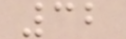32
